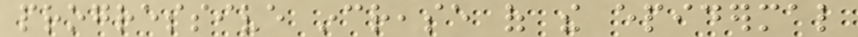progressive increase of the epidermal
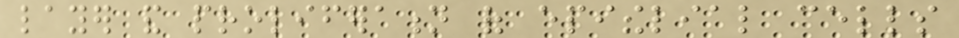layer and proliferation of epithelial cells
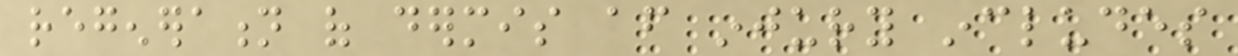regeneration of dermis after injury includes
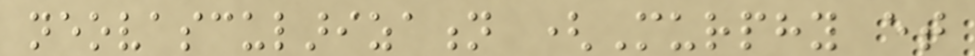neovascularization (Murphy et
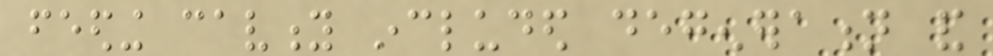feeding cavity included degeneration and
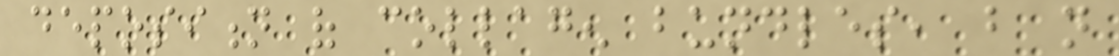deposition of collagen bundles, but not
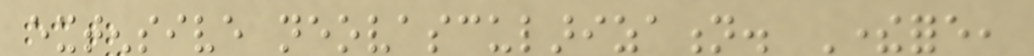extensive neovascularization. Therefore,
